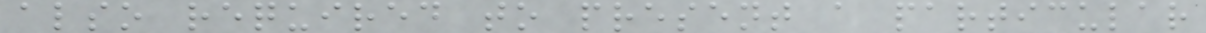also required to present a particular
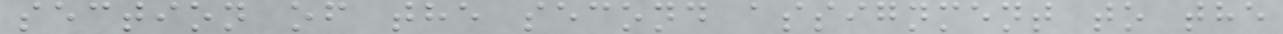section of the second assignment to the
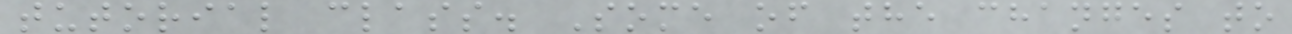tutorial class. Some of the changes to
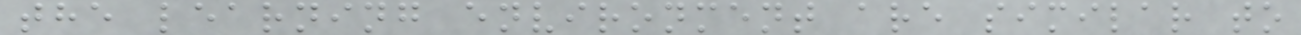the learning environment are similar to
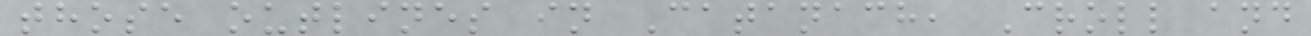those outlines in Catanach, Croll and
